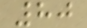80
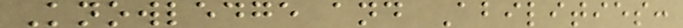Knowledge and Abilities:
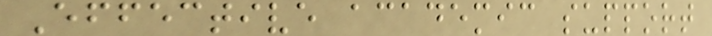Effective academic support
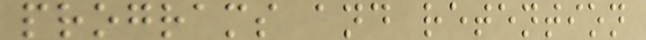programs and retention
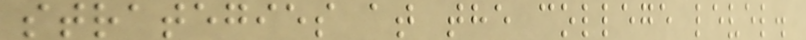strategies at the college level.
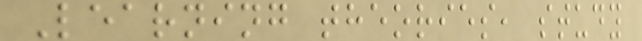Learning theories, study
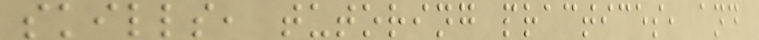skills, tutoring practices, and
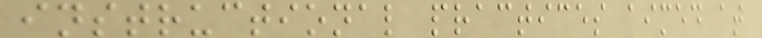instructional practices aimed at
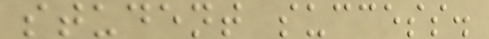student success.
